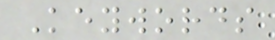Keywords
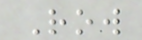Row
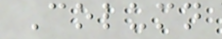Column
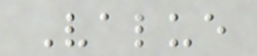Value
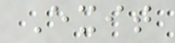Exit
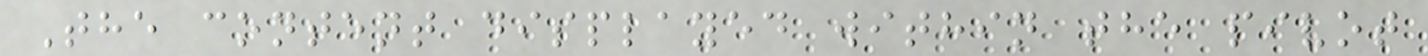The content displayed within the pivot
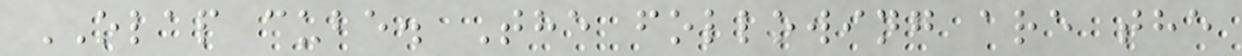OLAP cube. The following are the
